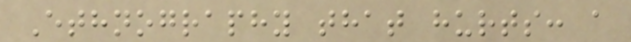Ethnography that hurts: a
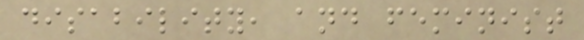disability, and feminist
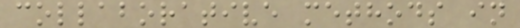collaborative methods in
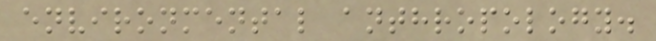environmental anthropology.
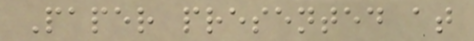Paper presented at
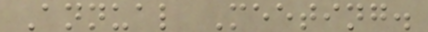Annual Meeting.
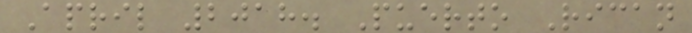April 2018. Puerto Rican
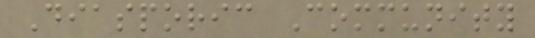Diasporic Community
